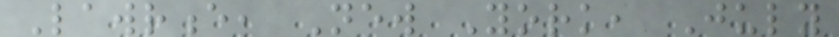Lawrence, New York, July
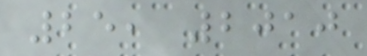25, 2010
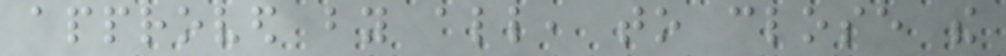approved by all, to close the
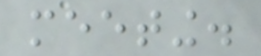meeting.
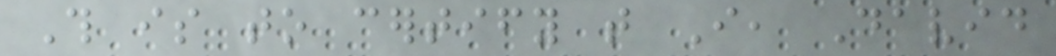This is to certify that I, David
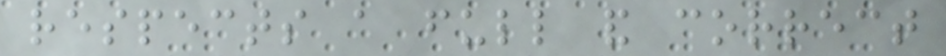respects a full and correct
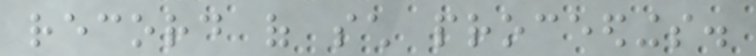record of such proceedings.
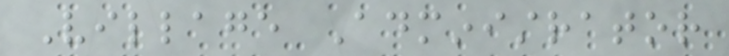Village Administrator
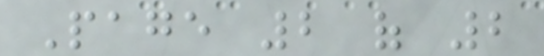Page 2 of 2
